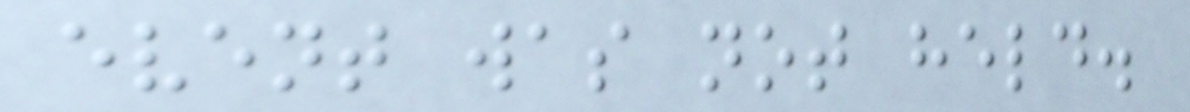event was not held.
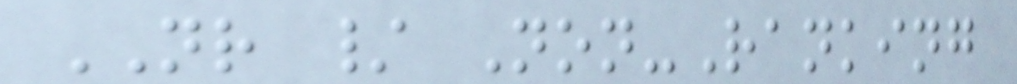NR / Non-Ranking
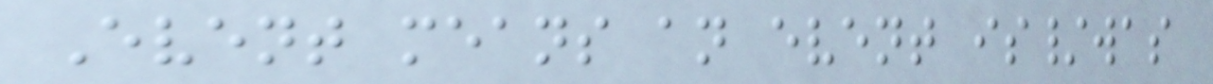Event means an event is/was
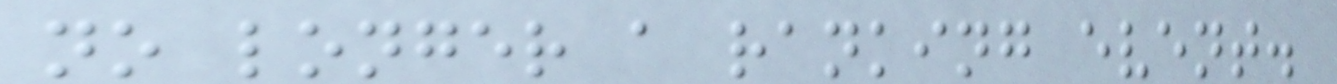no longer a ranking event.
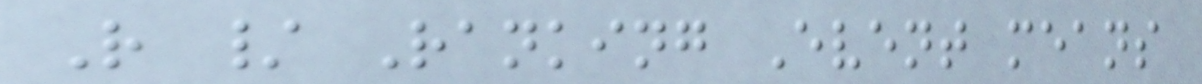R / Ranking Event means
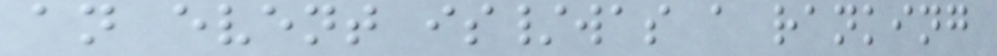an event is/was a ranking
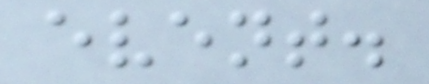event.
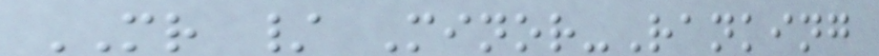MR / Minor-Ranking
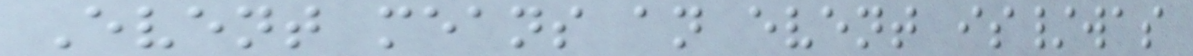Event means an event is/was
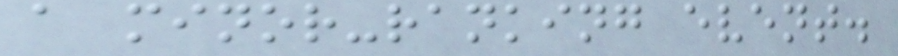a minor-ranking event.
